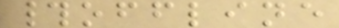#offline
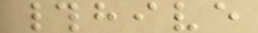#hive
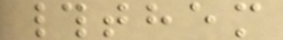#them
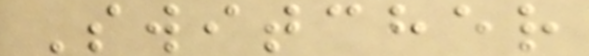Switcher
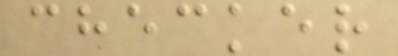checker
